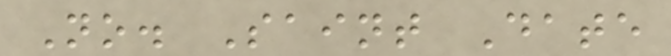No. Saint Date
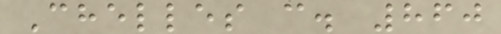Chelles c. 860
